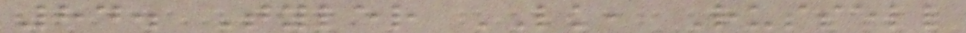84. Tyler LK, Russell
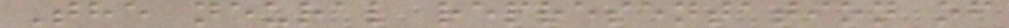The neural representation of
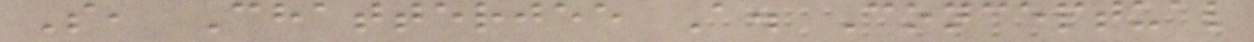S, Chatterjee A. Conceptual
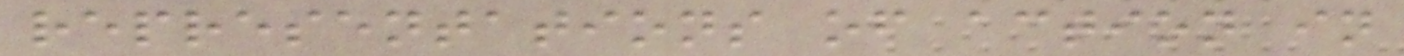representations of action in
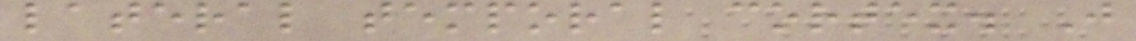lateral temporal cortex. J
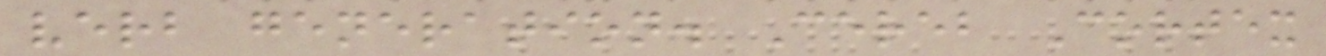verb generation. Cereb Cortex
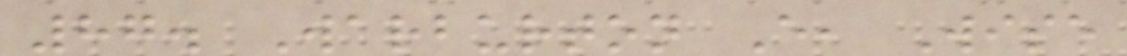87. Warburton E, Wise
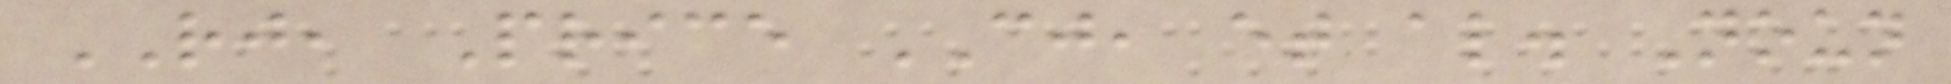RJ, Price CJ, et al. Noun
